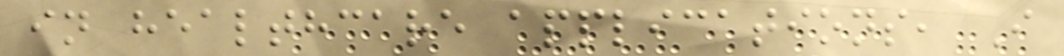in healthcare applications, I
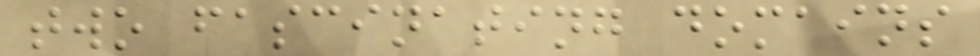two fascinating domains
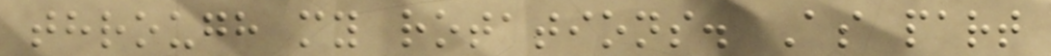through my rotations. As part
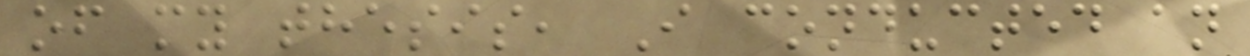of my thesis, I conducted an
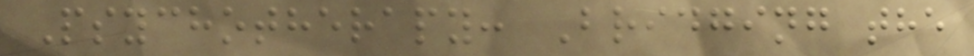Psychotherapy: Bridging the
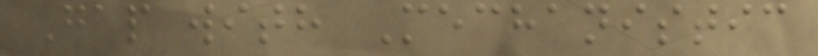Gap with Mechanistic
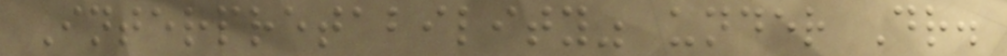Interpretability" under Dr.
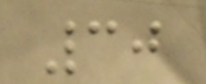30
